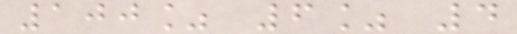100% 6% 4
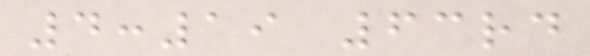4:19 63rd
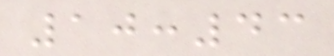10:43
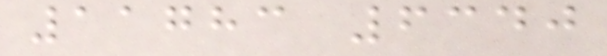11783 6340
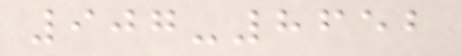907-8652
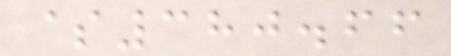$380.66
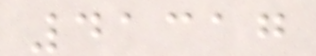41317
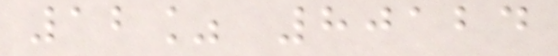12% 80124
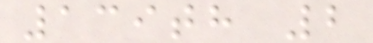139th 2
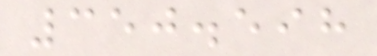350.598
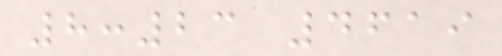8:23 4619
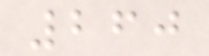260
